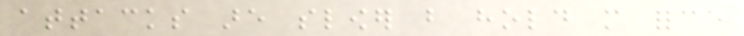attacks are slower but hold more force
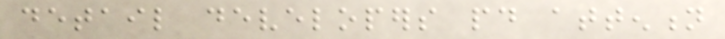detail developers paid attention
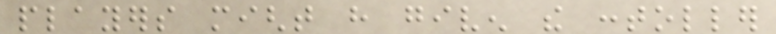players might have given the contoller
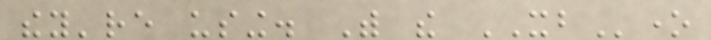they're using. With the XBone
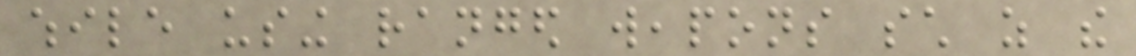while using ranged weapons such as the
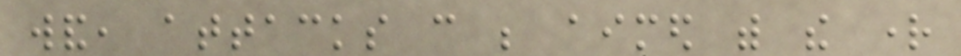wand, attacks can be aimed with the right
